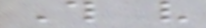This very
